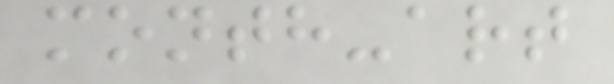month-art
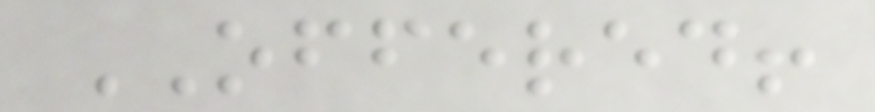OFFERED!
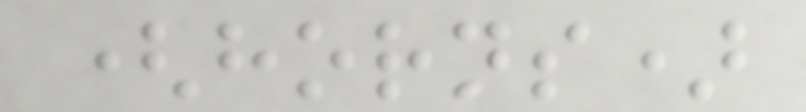(horns)
